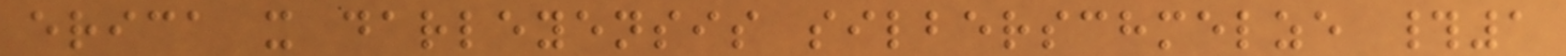erica x darleyensis silberschmelze #1
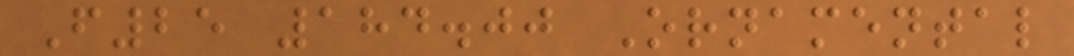F25 184.00 Ornamental
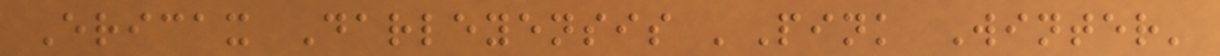Ericax Darleyensis 'Pink Winter'
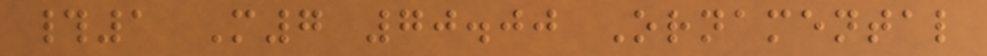#1 M7 70.00 Ornamental
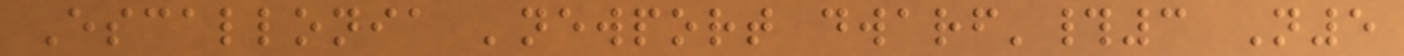Escallonia 'newport dwarf'#3 N5
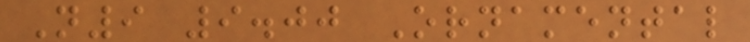N9 9.00 Ornamental
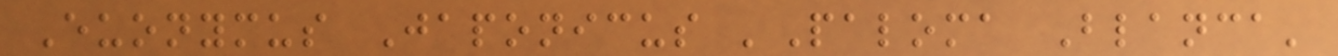Euonymus Japonicus 'Paloma Blanca'
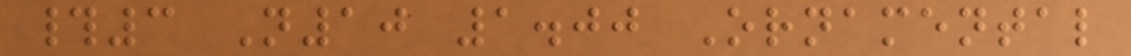#3 N10 1.00 Ornamental
